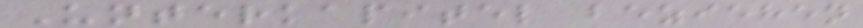Unterkapitel beziehen
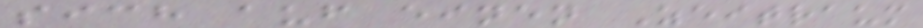sich auf einen Zeitraum
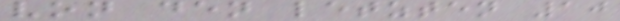von den letzten 10
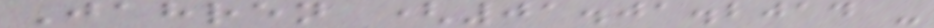Jahren (01.01.2014 -
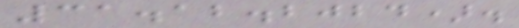31.12.2024).
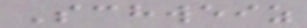Schweiz
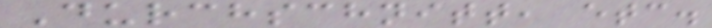Durchschnitt, etc.
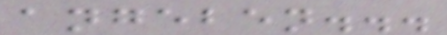angeben...
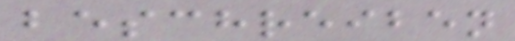beschreiben
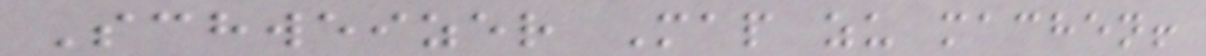Schweizer Map zu machen!
